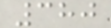380
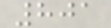801
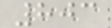803
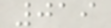019
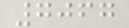7067
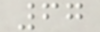67
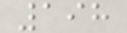198
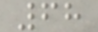68
